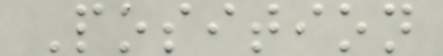Position
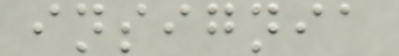insignia
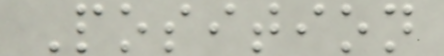Position
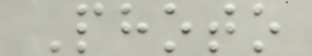Photo
